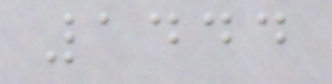1444
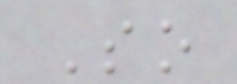So
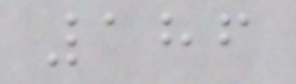186
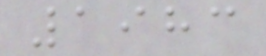1983
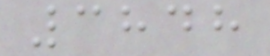3848
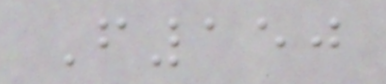F150
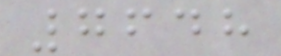7648
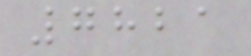7821
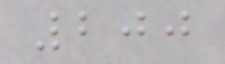200
